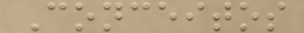Conceitos
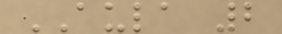AULA 2
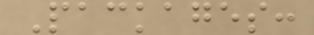Packages:
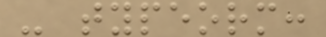- typeorm:
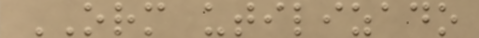ORM utilizado
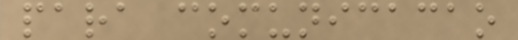para comunicacao
